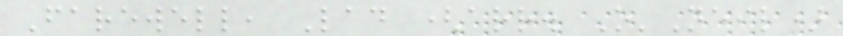Farewell, Lad (arr. O'Neil)
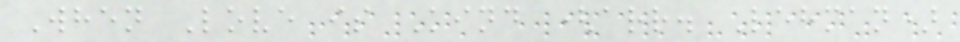When Love is Kind (arr. Lehman)
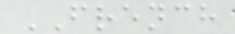FRENCH
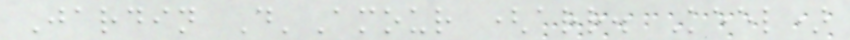Jardin D'Amour (arr. Keel)
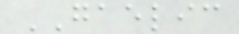GAELIC
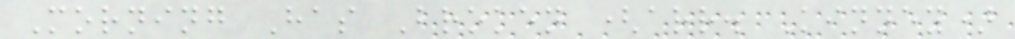Morning Has Broken (arr. Kinney)
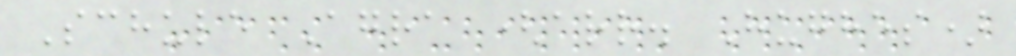Schule Agra (arr. Hughes)
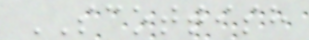SCOTTISH
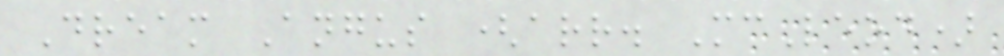Dream Angus (arr. McLeod)
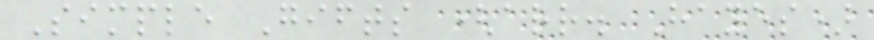Simple Gifts (arr. Hayes)
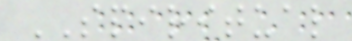SPIRITUAL
